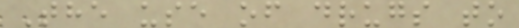The use of drugs to
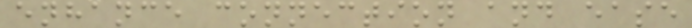enhance connection and ease
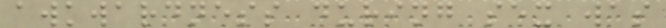awkwardness during sex was
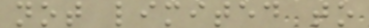not limited to
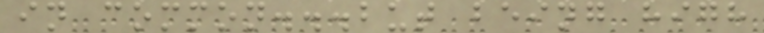in common...but being high
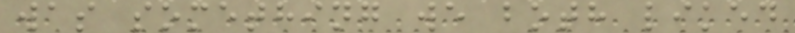was something we both liked
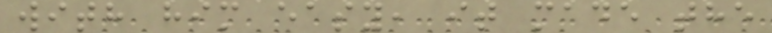with him easy, it made the
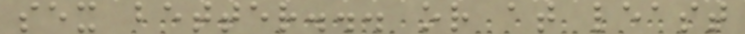sex better... or at least
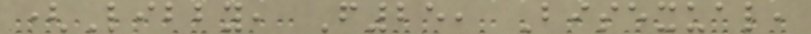(Libby, F25, Bisexual,
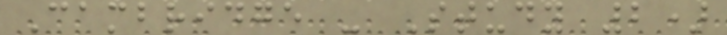Cambridge - Study 2)
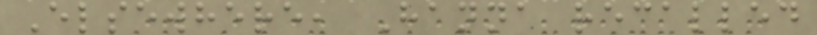Elsewhere, Hanna recalled
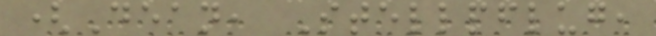(Dean, Stellpflug,
